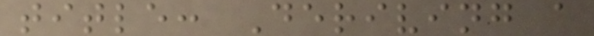title: Deriving a
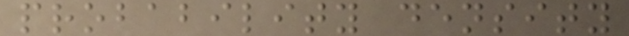probability density
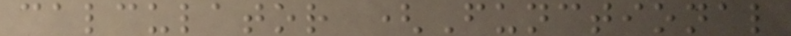calculator (Functional
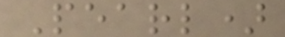Pearl)
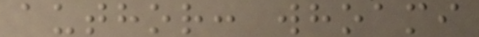author: whoami
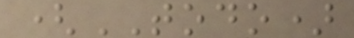(TODO)
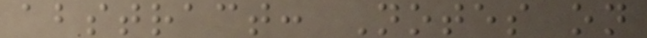abstract: Notes on
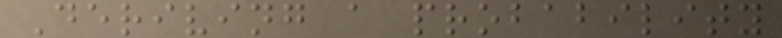Deriving a probability
